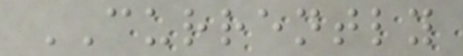CURRENTLY
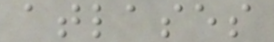atlases
